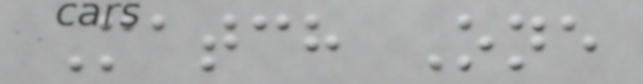Match One
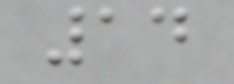14
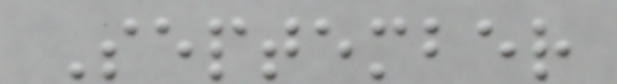September
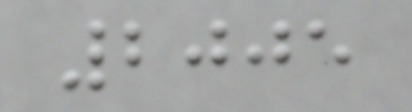2005
